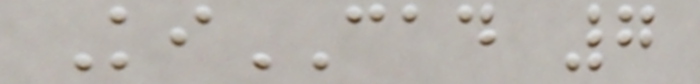KiCAD 7
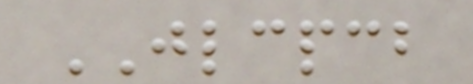JLCPCB
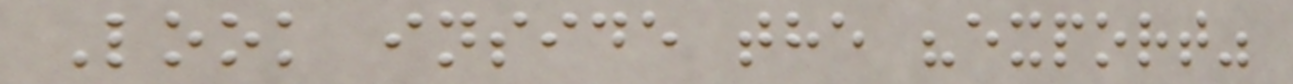Look inside the "export"
